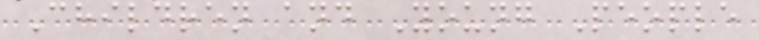Children and Young People
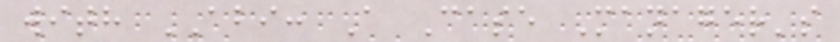with ABI: A Case Manager's
